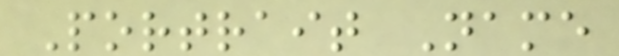Portrait Name
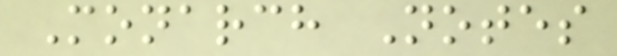Monarch Notes
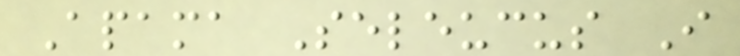Apama Seleucus I
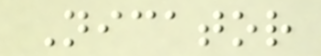Nicator
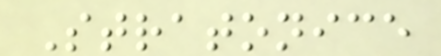Stratonice
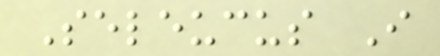Seleucus I
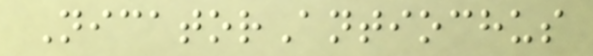NicatorAntiochus
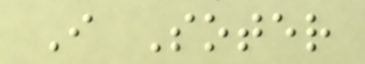I Soter
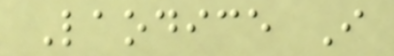Laodice I
